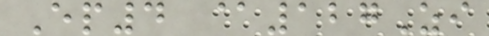Ep4 @127Zi
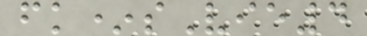fk*sVie4
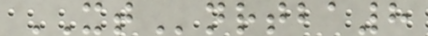XTnrtba8
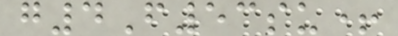g4F53su+
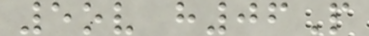5ov h06P
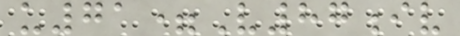u71=V87iv
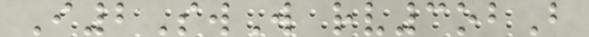I2SwW rv3obB
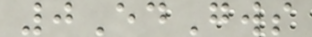0EdGws
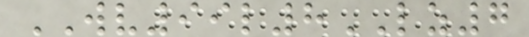WV99l8LZ7
